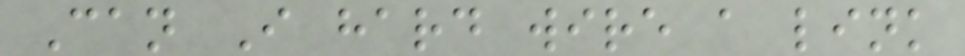Can I hard wire a link
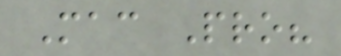Mac Pro?
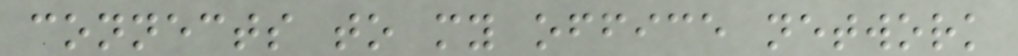connects to my office network
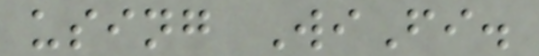using WiFi.
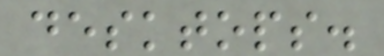desktops.
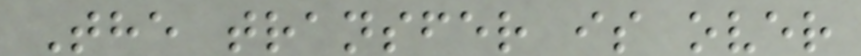The transfer is over
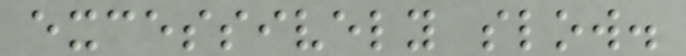excessively slow.
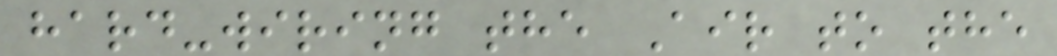hard-wiring the Air to the
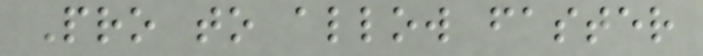Pro to allow faster
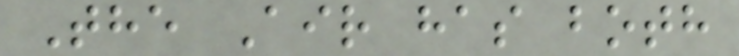The Air has both
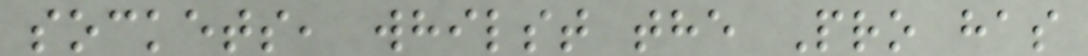sockets, whilst the Pro has
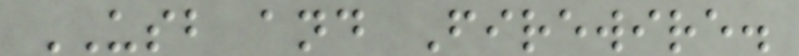USB and Firewire.
